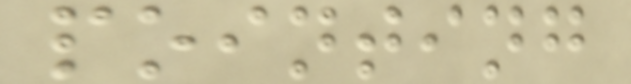pointing
